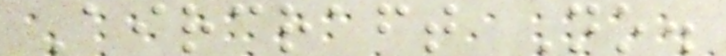Aircraft No.
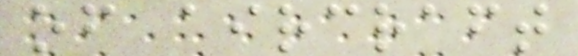of aircraft
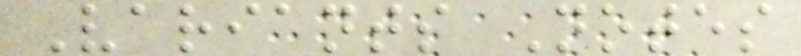Variants Notes
